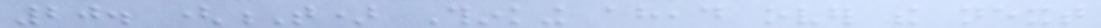20. (T) Thinking ahead over the next
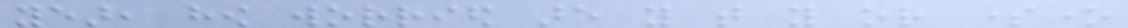year, how worried are you that you or someone
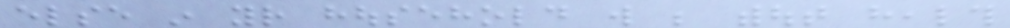else in your household will be without health
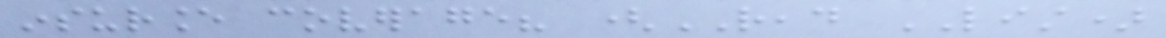insurance coverage? (READ LIST)
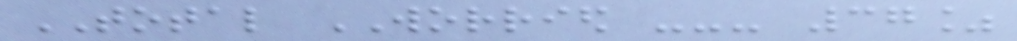TOTAL WORRIED --- 37%
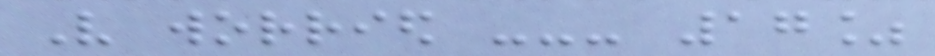Very worried --- 17%
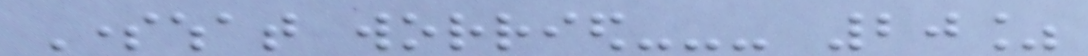Somewhat worried--- 20%
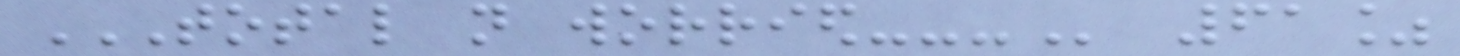TOTAL NOT WORRIED--- 61%
